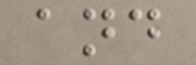and
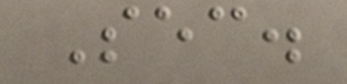Sec.
